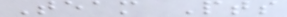Team Pts
